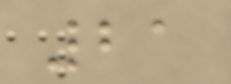21
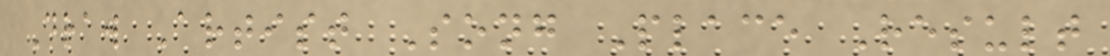Draw Artist Song Place Result
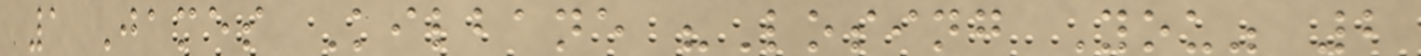1 James Kilbane "Losing You" 2
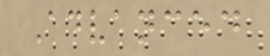Advanced
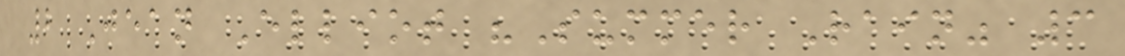2 Jean Elliot "Summer Rain" 3
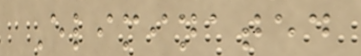Eliminated
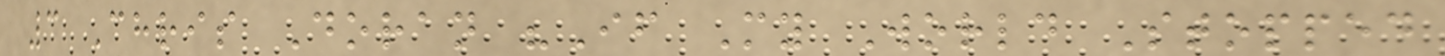3 Chris Doran "If My World Stopped
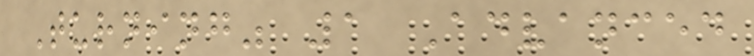Turning" 1 Advanced
